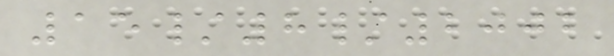15/8/2002
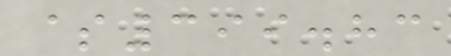$399.83
